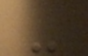-
